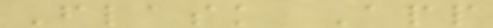Flask App
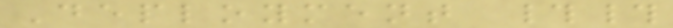Deployment ##
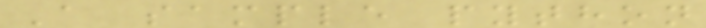A sample python
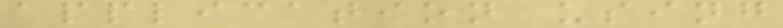application using
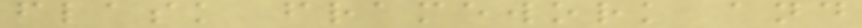flask framework and
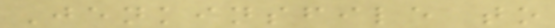Jenkinsfile to
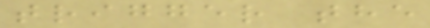trigger the
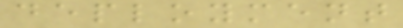deployment
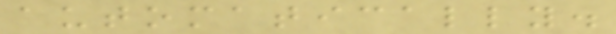automatically.
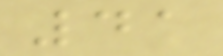41
